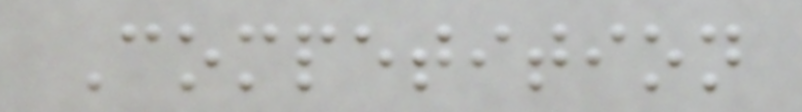Competition
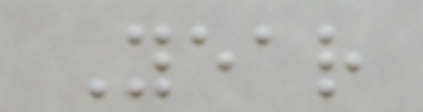Year
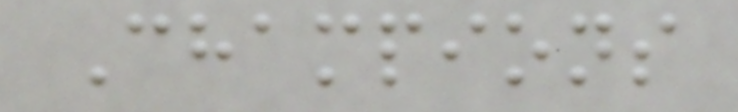Champions
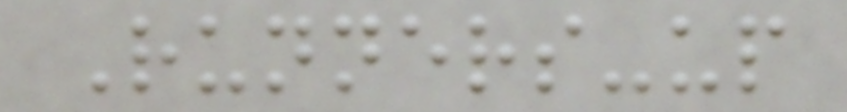Runners-up
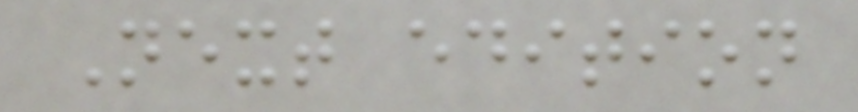Next edition
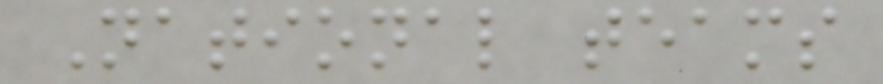National teams
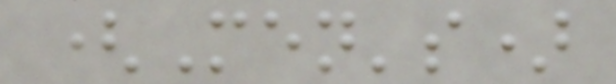(Men's)
